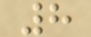8
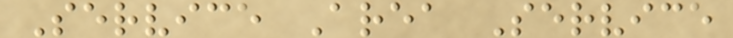Service Area Service
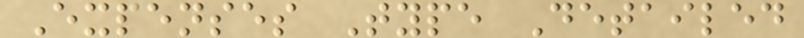Expenses Type Detailed
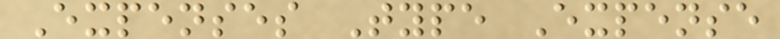Expenses Type Expense
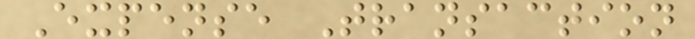Expense Transaction
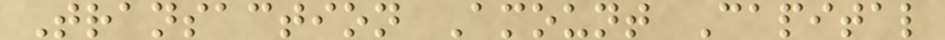Transaction Amount Capital
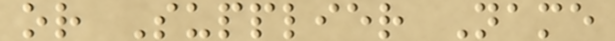or Supplier Name
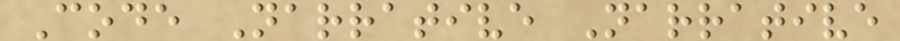Code Narrative Narrative
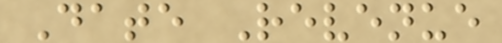Date Revenue
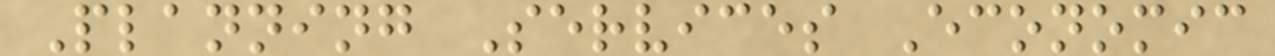Planning Services Economic
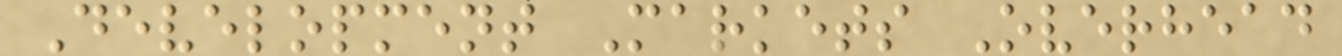Development Markets Overhead
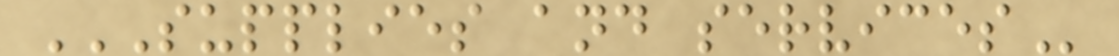SUPPLIES AND SERVICES
